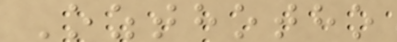Ozthotho
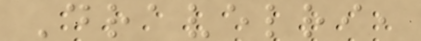Dravelri,
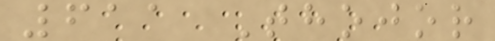611 Thojor
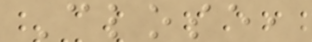Close,
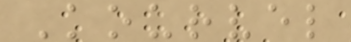Kourvel
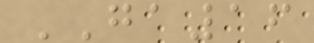GA16
